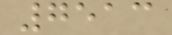7513
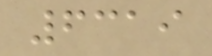6319
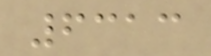6313
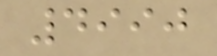4990
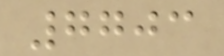7703
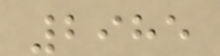2985
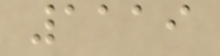1119
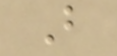B
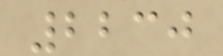2230
